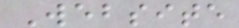Website
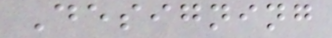Designing
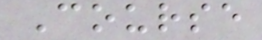Course
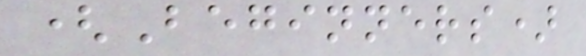(Beginners)
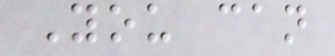You can
